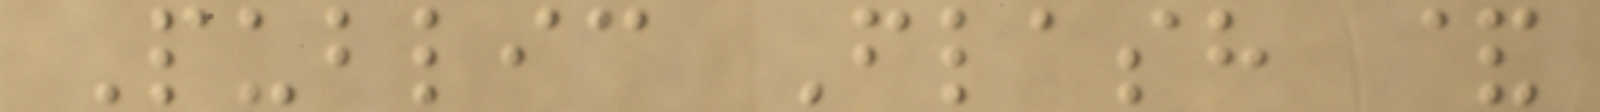Public Flash &
